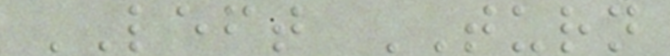LEFT TURN
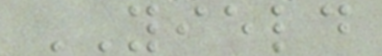YIELD
